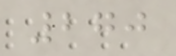270
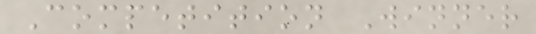Competition Winner
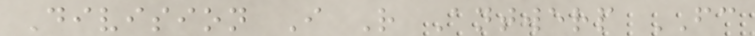Division I R Antwerp FC
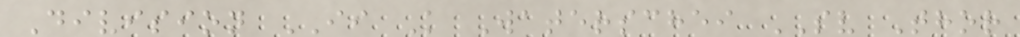Division II K Waterschei SV Thor
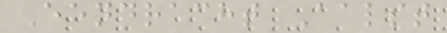Eendracht Aalst
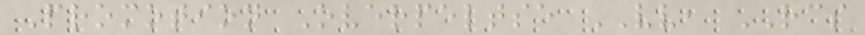Promotion Overpeltse VV, RCS
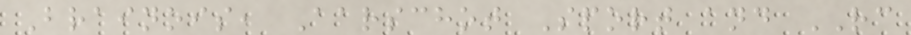Brainois, Aarschot Sport and RC
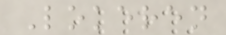Lokeren
